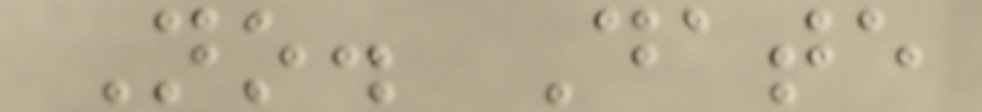No. Date
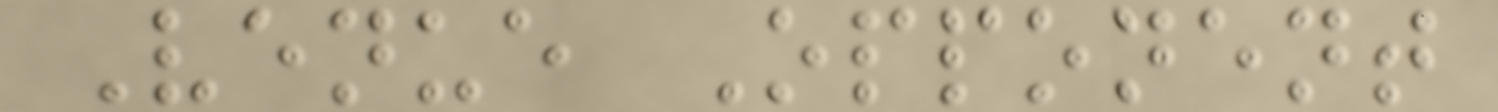Venue Opponent
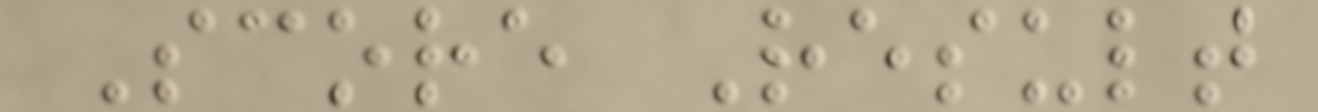Score Result
